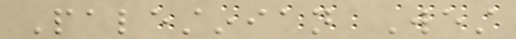Palestinian West
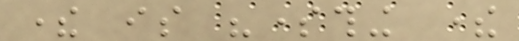there is "something there
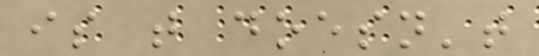is that doesn't
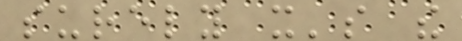surely it's the
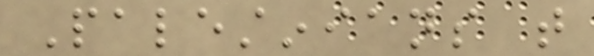Palestinians that
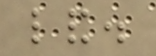land.
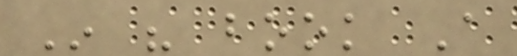In his book A
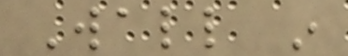Wall in
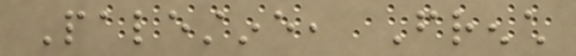Palestine, French
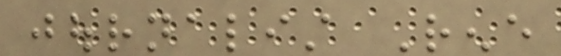journalist Rene
